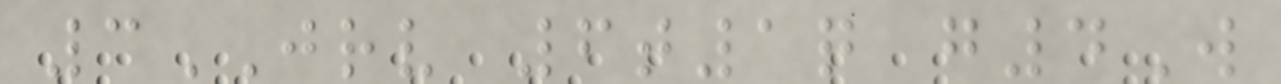3JRV 6t1q g4W
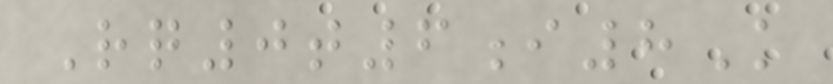Rq0t6i8K
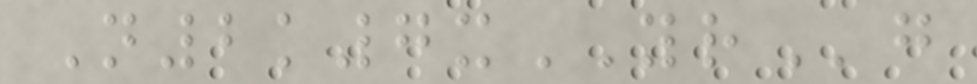N2k7xYRg
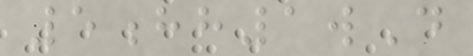5hh1wD
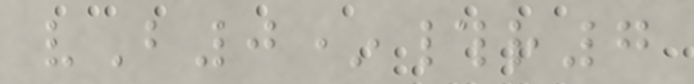vB0*#r7
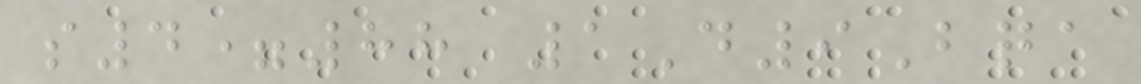s4=88 1D9Bqa
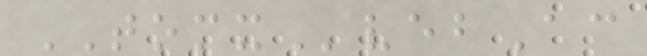TOMXvebAc
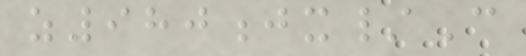z980jx/C
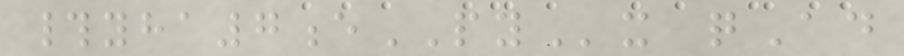#yha7ePYx qAd
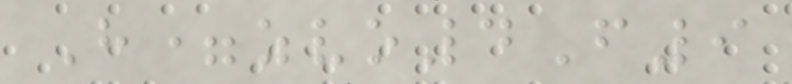H=zvo4F9
